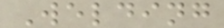Welding
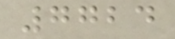7724
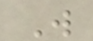W
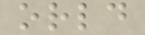orld
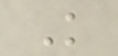K
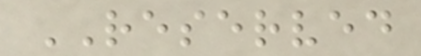RESERVED
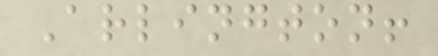Arlington!
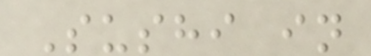Sushi in
